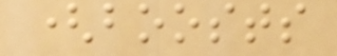(boosts
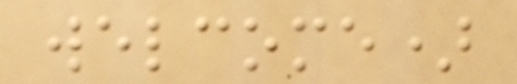welcome)
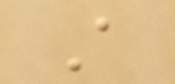A
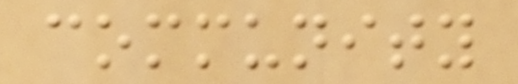community
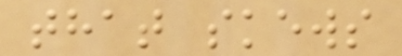that skews
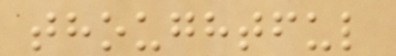thoughtful
